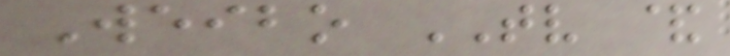Weibo TV &
